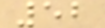52
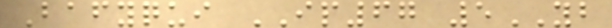Bafyqui IP67 5YB
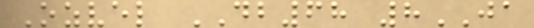Ozvel DB68 8JA
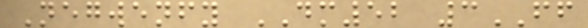Negwenfy DM52 3FF
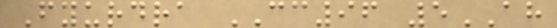Fyurdra CC96 5AH
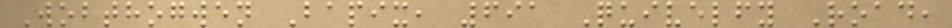Wobthogwen Bapix, 691 Quivelfy Road,
